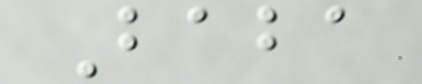Baba
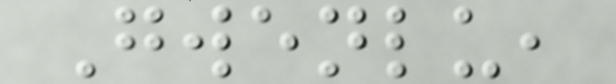Gwenlu,
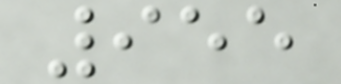955
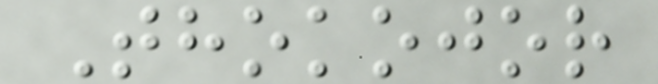Thokojor
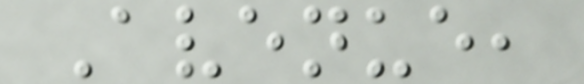Avenue,
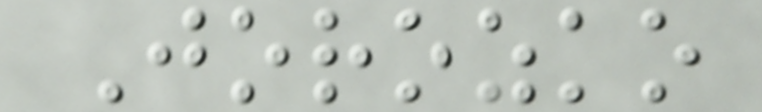Jorozko
